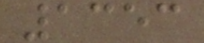1353
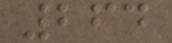264
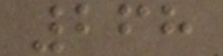268
